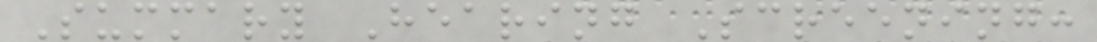Summary Hearing Screening:
